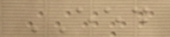EED
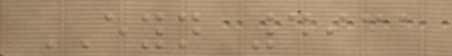EYN 4931
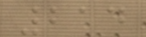214
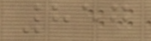857
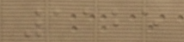1125
